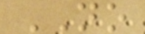NO
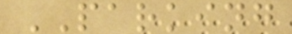PARKING
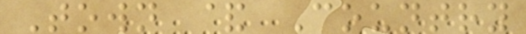Town & Country
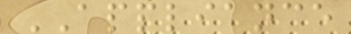APPLIANCE
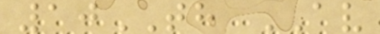10TH AV
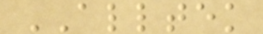ALLTEK
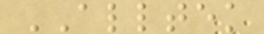ALLTEK
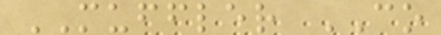MUFFLER CO
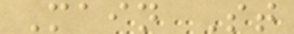Main St
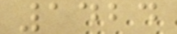1424
